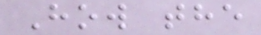How the
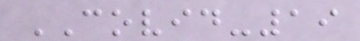COVID-19
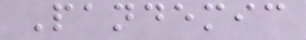Pandemic
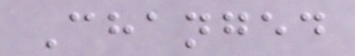Changed
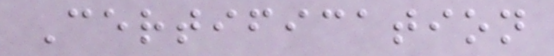Certification
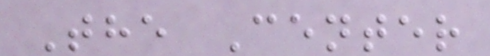The Center
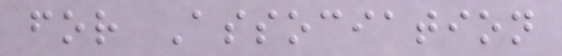for Association
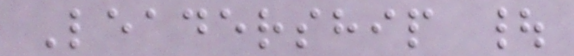Leadership |
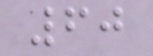60
